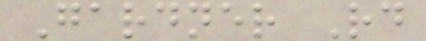Gardner Rd
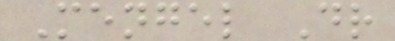Mengel Dr
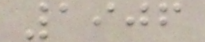1906
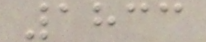1833
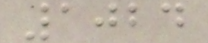1024
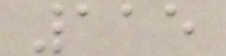115
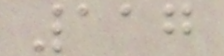117
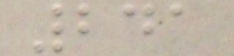241
